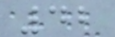42
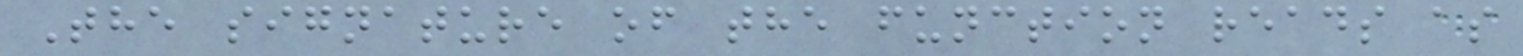The signature of the function reads as
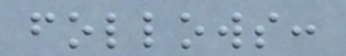follows:
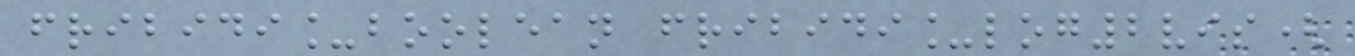fribidi_boolean fribidi_log2vis(
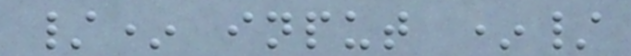/* input */
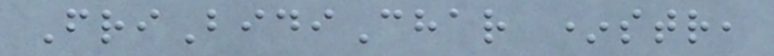FriBidiChar *str,
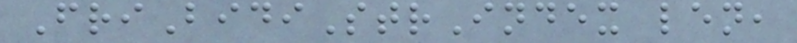FriBidiStrIndex len,
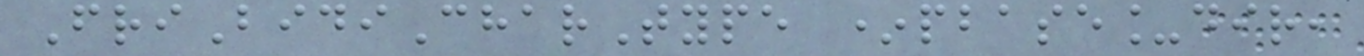FriBidiCharType *pbase_dir,
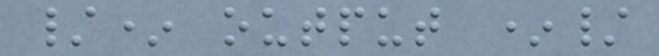/* output */
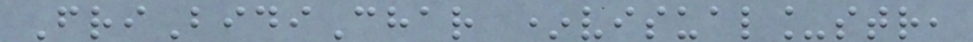FriBidiChar *visual_str,
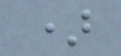)
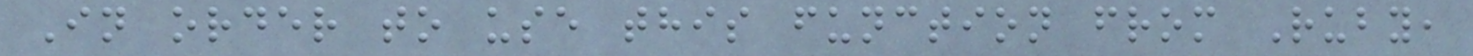In order to use this function from Ruby,
